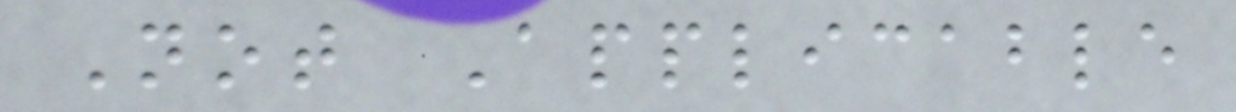Not Applicable
